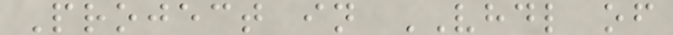Project in VHDL of
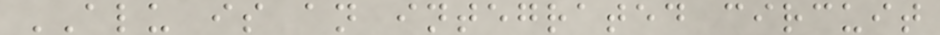ALU is an integrated circuit
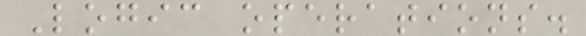Logic operations.
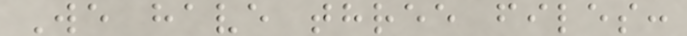We have three files:
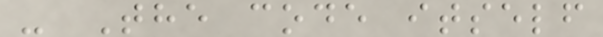- The code itself
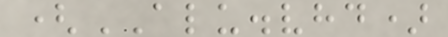(ALU.vhd)
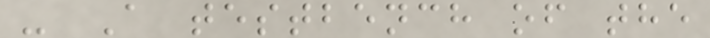- A testbench of the
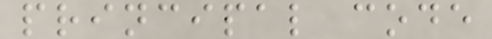principal code
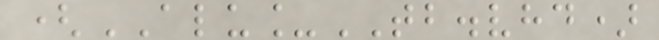(ALU_TB.vhd)
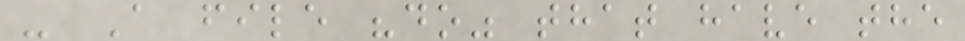- A file "do" that have the
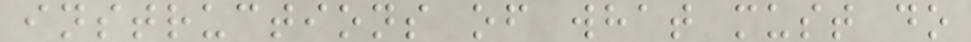instructions of what must do
